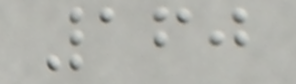160
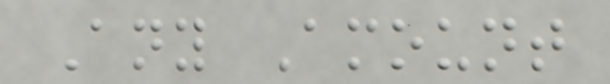Any Amount
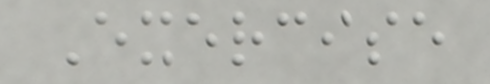Exercise
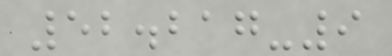52.217-9
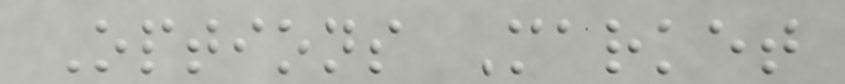Options Market
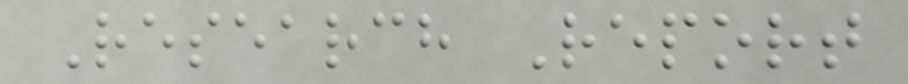Research Report
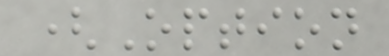(Option
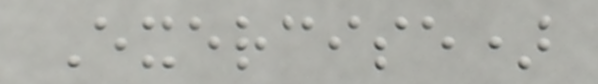Exercise)
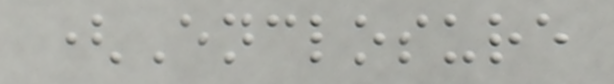(Enclosure
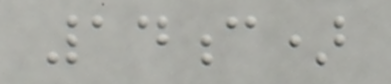14c)
